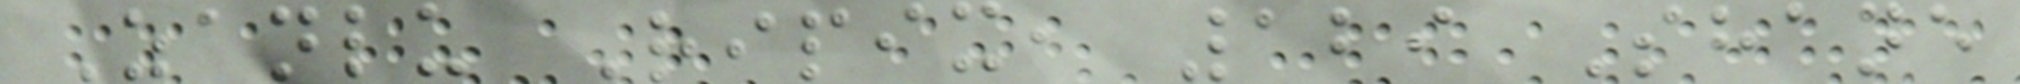Zanlu Ripix, 129 Shane
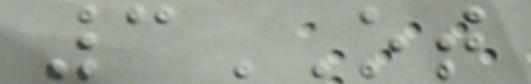3OT
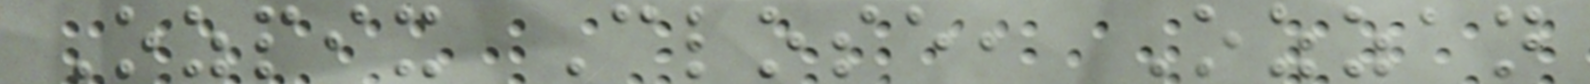Ozpix Close, Ozzan
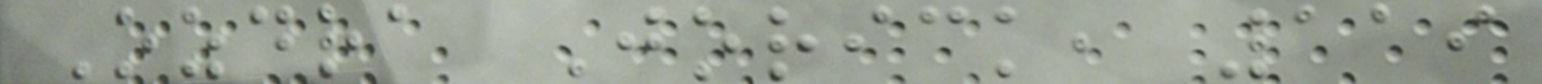Ozdra Jorick, 119
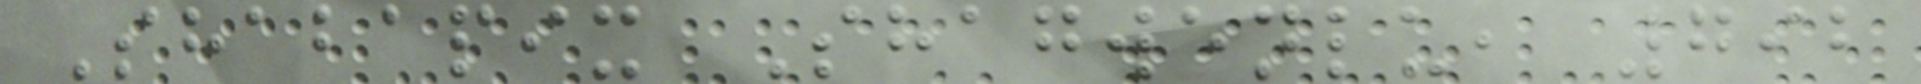Shabapix Shagwenlu, 792
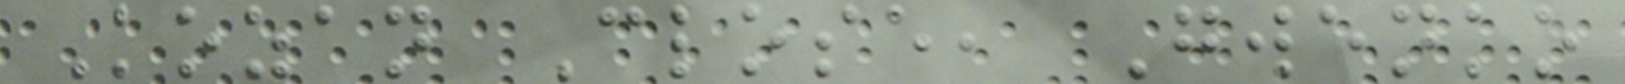Kozan Close, Gwenko
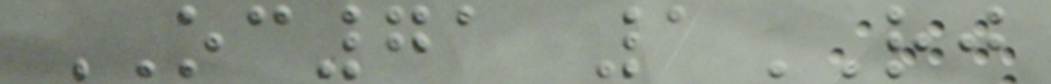OC71 1RJ
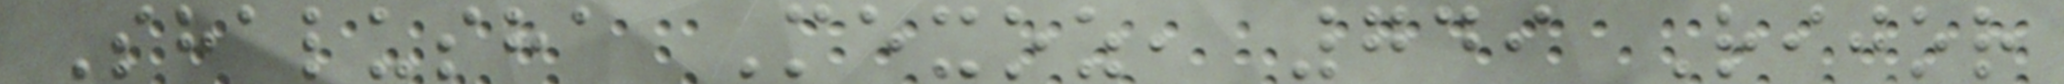Shalusha Mexoz, 749 Rijor
